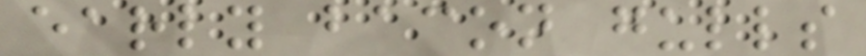early bacon gulls
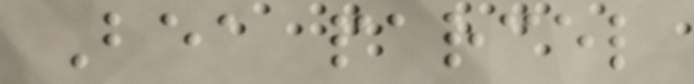Bea parcel
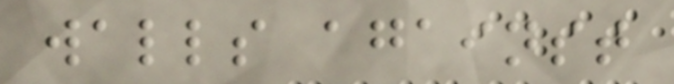walls against
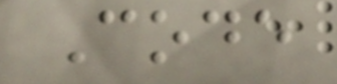Code
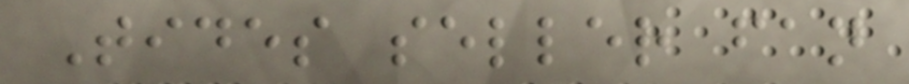Tides seller fan
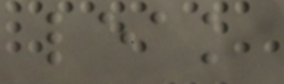leak
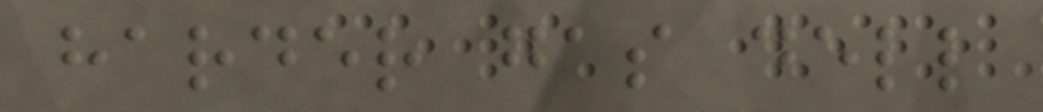harder gas dell
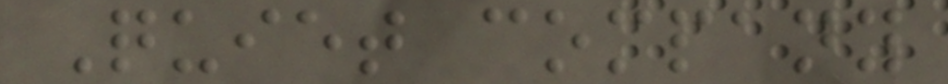Quiet company
